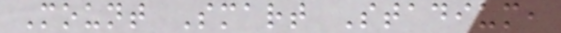Mount Smart Stadium,
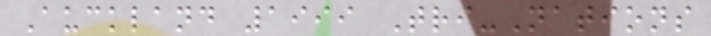Auckland 1999 Tri-Nations
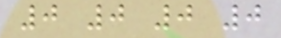0 0 0 0
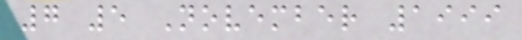7 5 November 1999
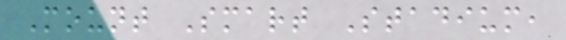Mount Smart Stadium,
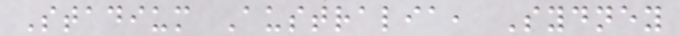Stadium Australia, Sydney
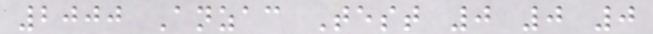2000 Anzac Test 0 0 0
